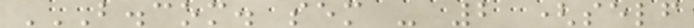B.COM. SEM - 2 (SELF
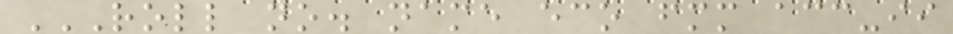ROLL NO. NAME ECO FMM ACC-II
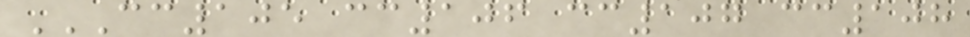CC105 CC106 CC107 CC108
